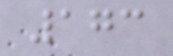173
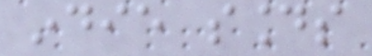indie sounds
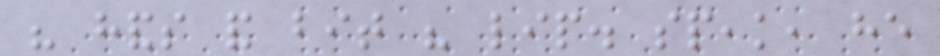his hands and bit his lip. speak, he
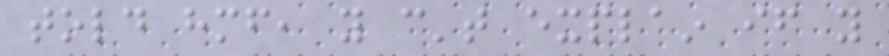told himself, you can't explain if you
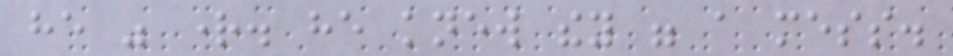he was right. he knew they were a mess.
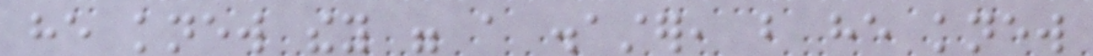he knew they were a disaster, but he knew
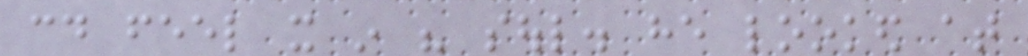could feel it in his soul. he looked at
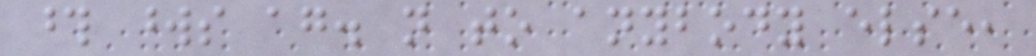those words again. not to anybody else,
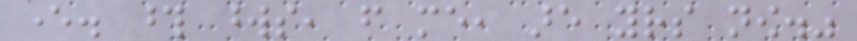ever. those words, from me, are yours now."
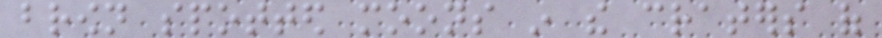brown spotted moons in the craters of
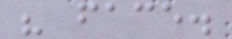his face.
